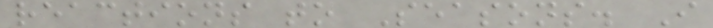reactions to Seasons. I
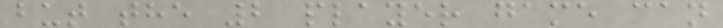but the 2 player game can
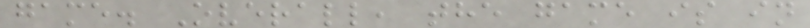game. Overall, the game is in
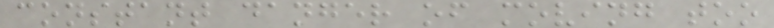constant danger of moving too
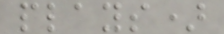plays)
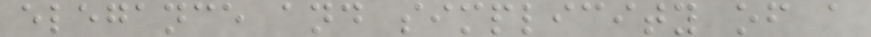elegance and simplicity of a
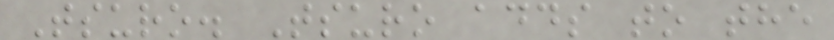Tsuro. Tsuro adds to the
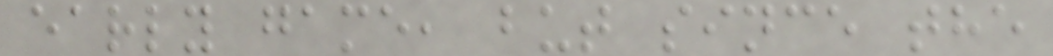early game, but since the
